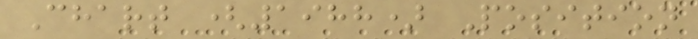Chart (1988) Position
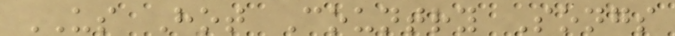US Hot Country Songs
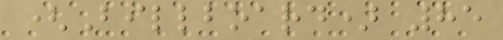(Billboard) 85
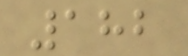182
